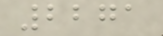2271
